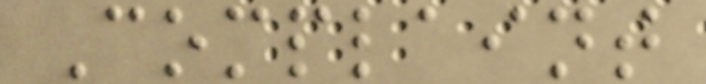Complaint
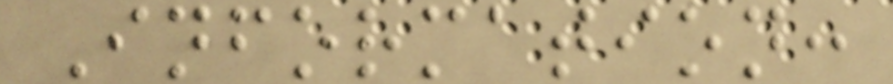Information:
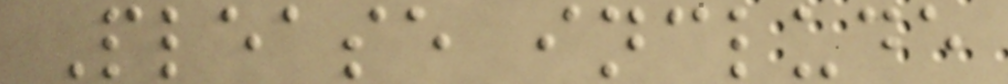Please include
